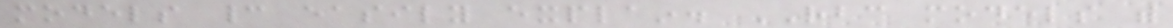models cannot easily explain. RBC models with
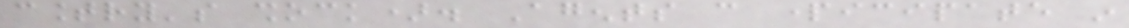country's shock). Agents can participate in
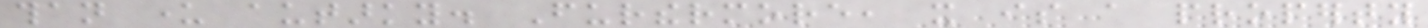than under autarky. Furthermore, it is a property
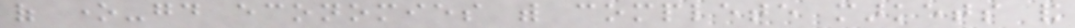of one-good economies with complete markets and
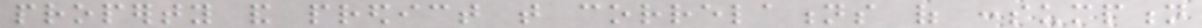property and predict that correlations of consumption
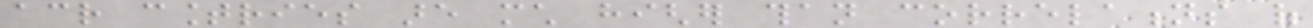across countries are much higher than correlations of
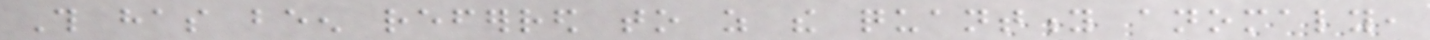This has been referred to as the quantity anomaly,
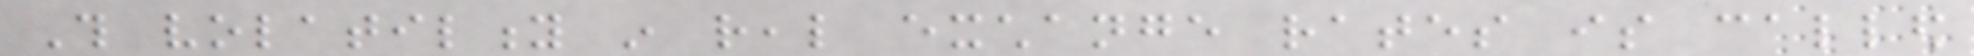This volatility in real exchange rates is called
